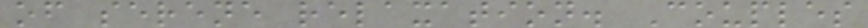of serene relaxation. Couples
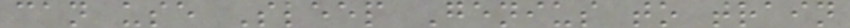can use Sleep Genius to train
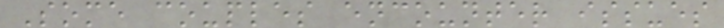Some couples encounter issues
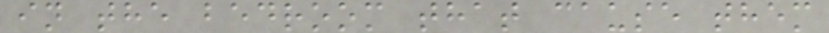in the bedroom that cause them
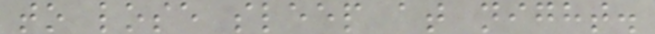to lose sleep at night.
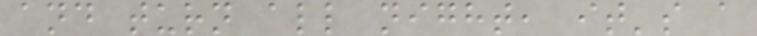and turn all night, it's a
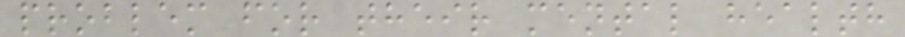problem for their mental health
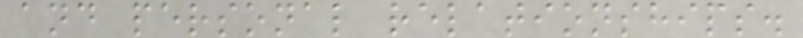and personal relationships.
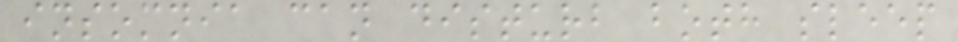insomnia can disturb both sleep
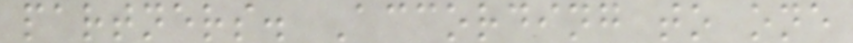partners. According to one
